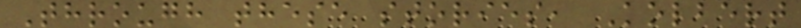Through these stories, Kolbert
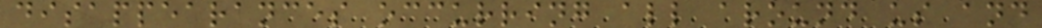disappearances occurring all around us and
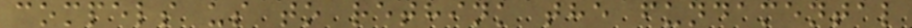compels us to rethink the fundamental
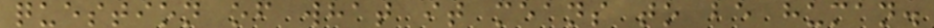question of what it means to be human.
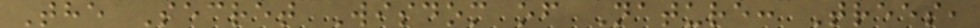The Secret Wisdom of Nature: Trees,
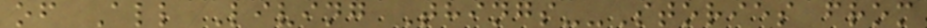of All Living Things--Stories from
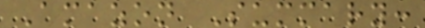Amazon Summary:
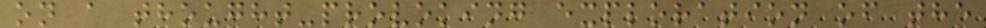on a thought-provoking exploration of the
